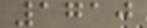1710
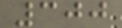300
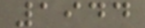1944
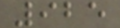925
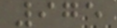975
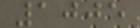1005
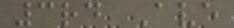3rd Ave
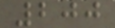200
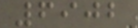6902
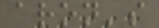aron's
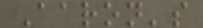Aaron's
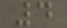4
